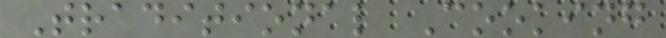Traditional Cooking
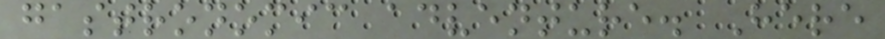gastronomic adventure. Here
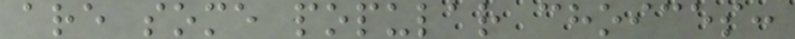are some popular choices:
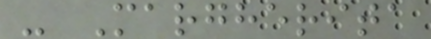- Margherita
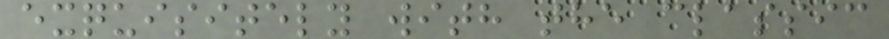exquisitely with the classic
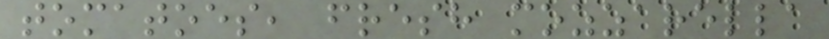tomatoes, fresh mozzarella
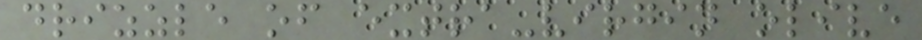drizzle of extra-virgin olive
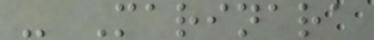- Marinara
